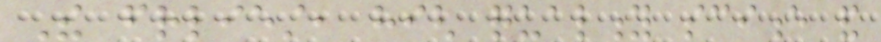The friendliest, high quality science and
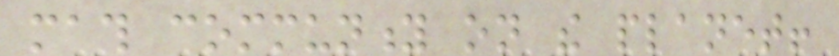math community on the planet!
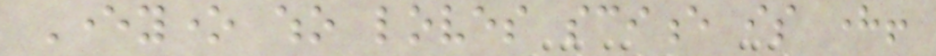Everyone who loves science is here!
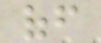off
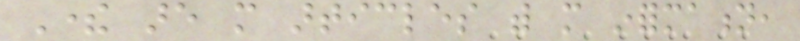There are more articles with more information,
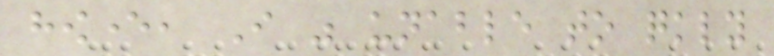however, I was unable to quickly
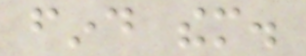find them.
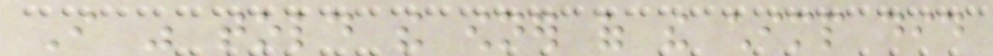I was told the owner of the chimp did
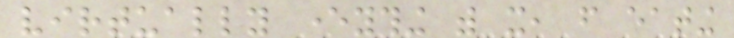virtually everything with it, from eating
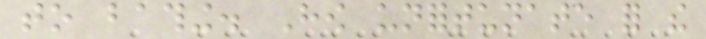to bathing. How unfortunate for the
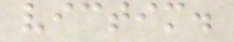victim.
